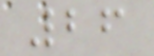26
